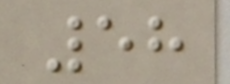58
